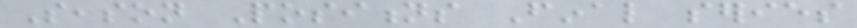Season Positions Final series
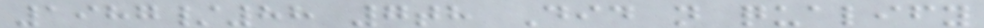1987/88 7th Did not qualify
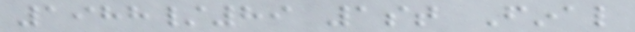1988/89 1st Final
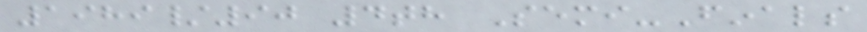1989/90 4th Semi-Finals
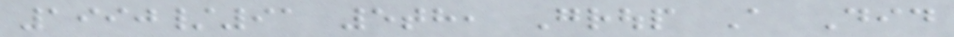1990/91 5th, Group A Did
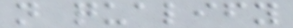not qualify
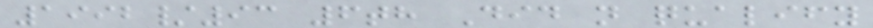1992/93 6th Did not qualify
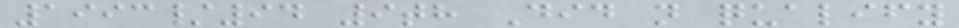1993/94 9th Did not qualify
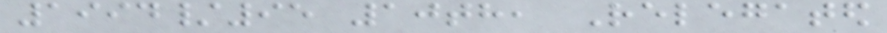1994/95 10th, Relegated
